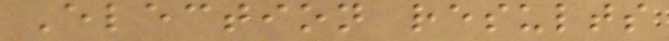Election results
